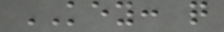KEY: q
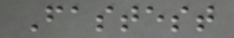Fastest
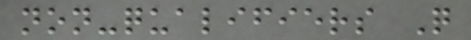non-qualifiers Q
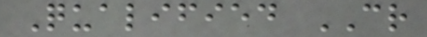Qualified CR
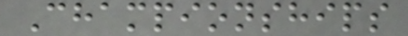Championships
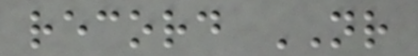record NR
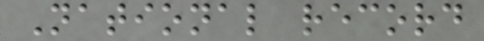National record
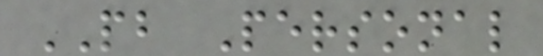PB Personal
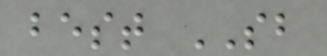best SB
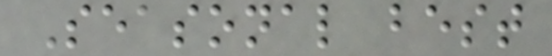Seasonal best
